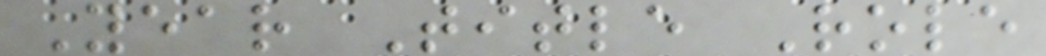Year Title Role
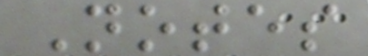Notes
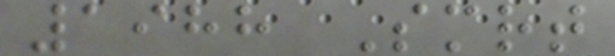1988 Smrt
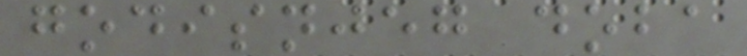godisnjeg doba
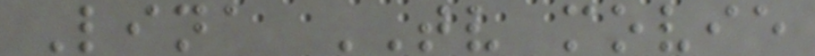Lina TV movie
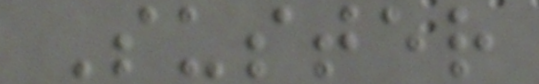Suster
